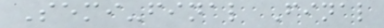Semi-final Final
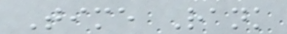Time Rank
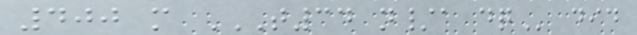400 m T34 N/A DQ did
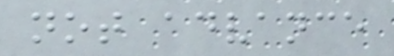not advance
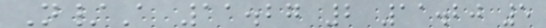N/A 11.27 2 11.20 5
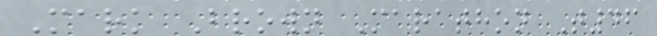Mark Brown Marathon T46
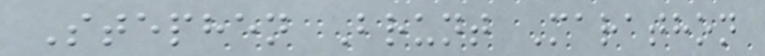Stephen Brunt Marathon
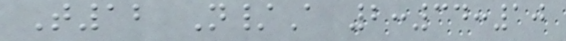T12 N/A 2:34:10
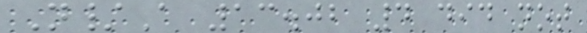N/A 13.02 4 did not
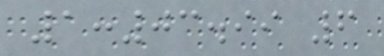1:03.99 6
